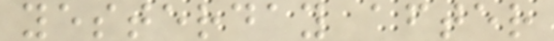yesterday after
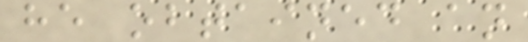he obtained an
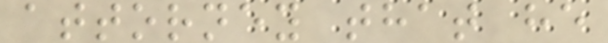attorney that he
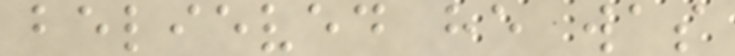believed he was
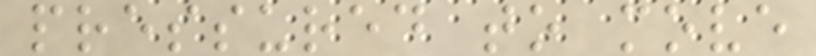pressured to move
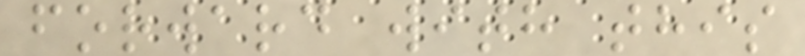forward with this
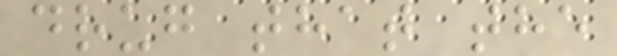drug that the
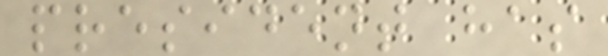president has
